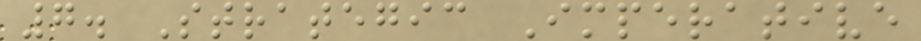7. Strategic Imperative
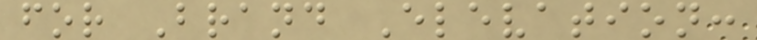for Brand Elevation:
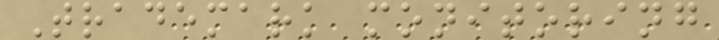Trademark monitoring
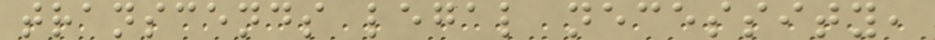transcends legal necessity,
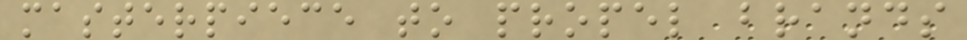masterpiece to propel brands
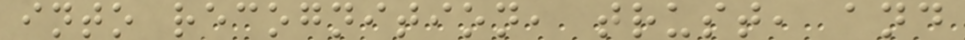into recognition, trust, and
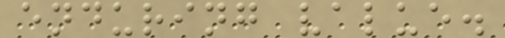enduring value.
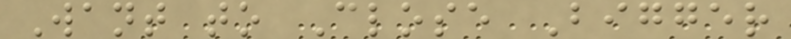Want to Close Bigger
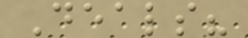Deals?
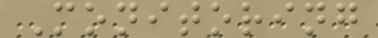Monitoring
